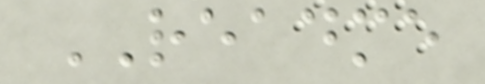README
